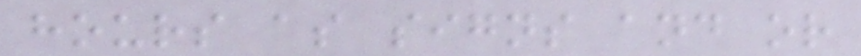hours as signs and or
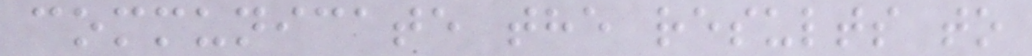communicate the results to
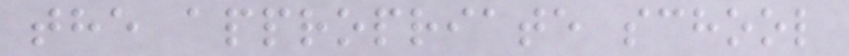the appropriate school
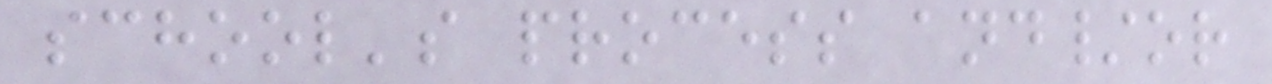school's process and/or
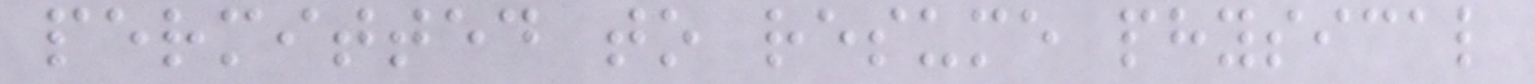permitted to resume physical
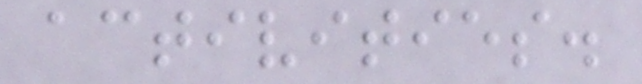activities.
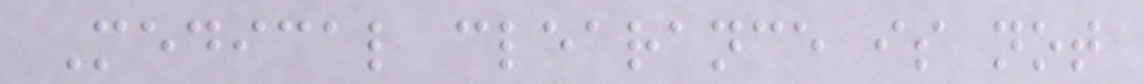Medical clearance is not
